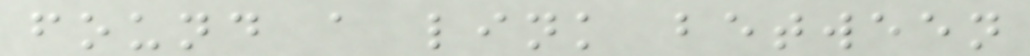found a link between
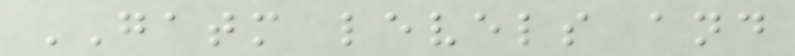GATM levels and
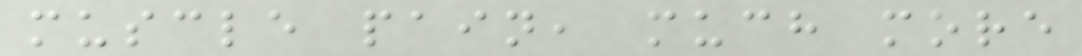muscle pain, much more
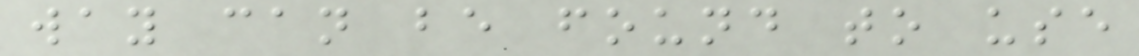way can be found to use
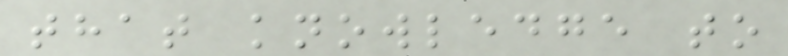that knowledge to
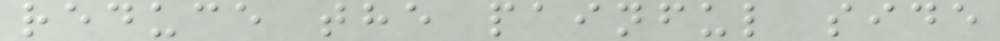reduce the painful side
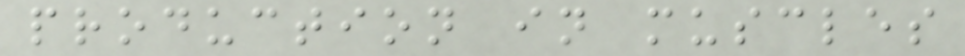production in muscles
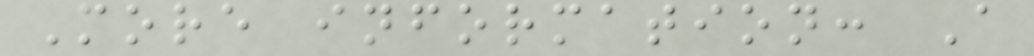More information: A
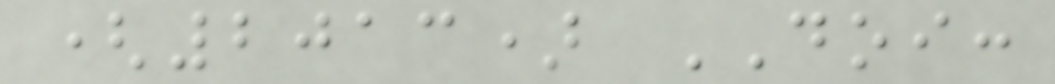(2013) DOI:
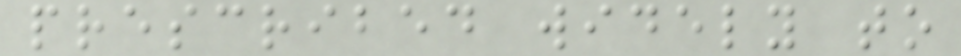prescribed widely to
